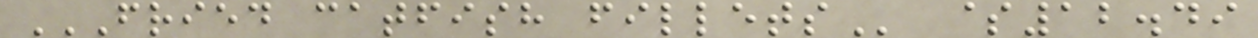FRIED CATFISH FILLETS $12.49
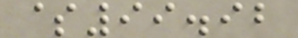$99.92
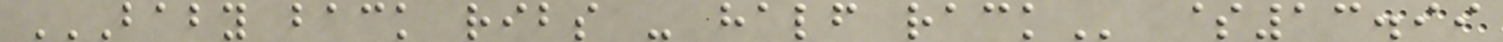BABY BACK RIBS - HALF RACK $13.99
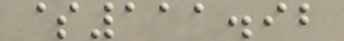$111.92
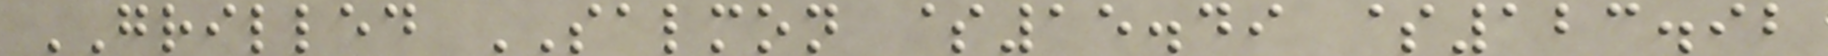GRILLED SALMON $15.49 $123.92
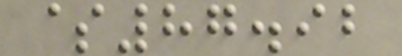$87.92
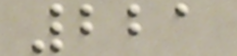221
